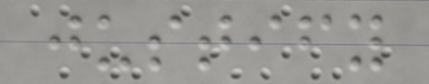justify
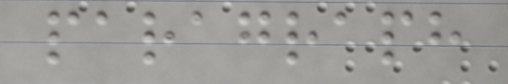paragraph
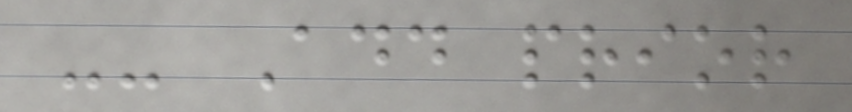-- Add prior
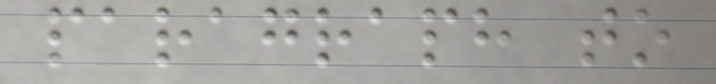paragraph to
